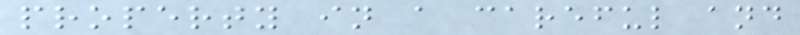property in a careful and
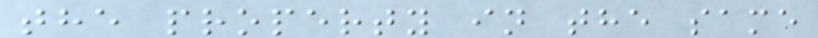the property in the same
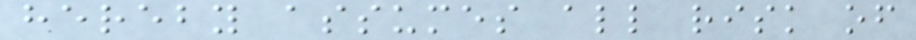hereby assumes all risk of
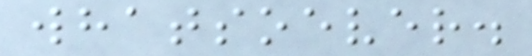whatsoever.
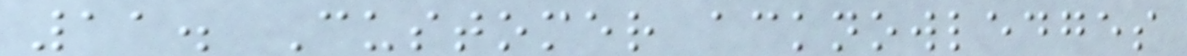11. Customer acknowledges
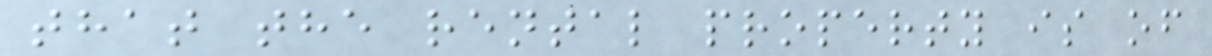that the rental property is of
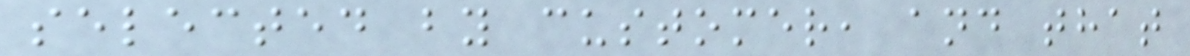selected by customer, and that
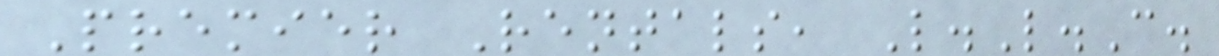Premier Rentals, L.L.C.
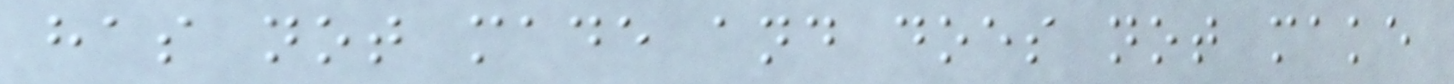has not made and does not make
